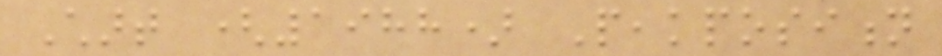Chart (1988) Peakposition
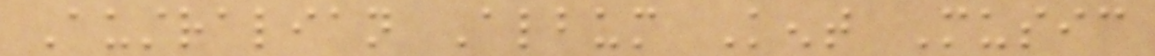Australian Album Kent Music
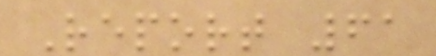Report 61
